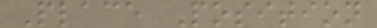Place Position
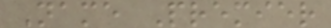Name Premier
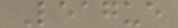League
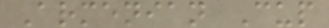Armenian Cup
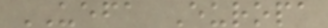UEFA Europa
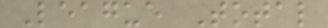League Total
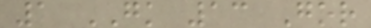1 GK 13 Gor
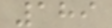189
